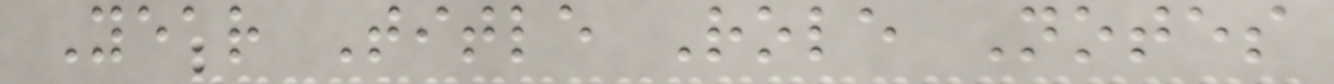Year Title Role Notes
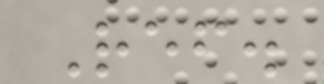Ref.
